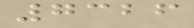7326
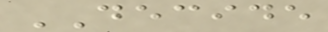DECIDE
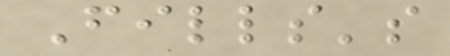Fills's
